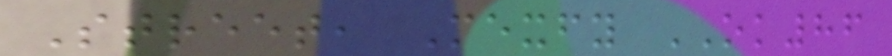Street, Mexfy OK86
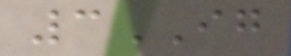3IG
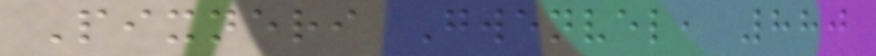Pixneri Gwenvel, 880
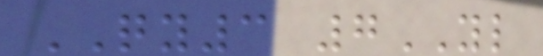QY3 7YL
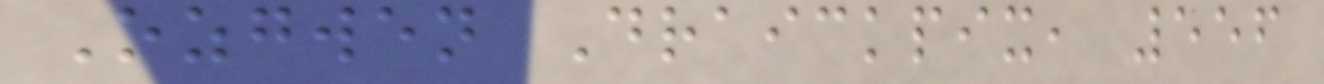Ozgwen Draickpix, 556
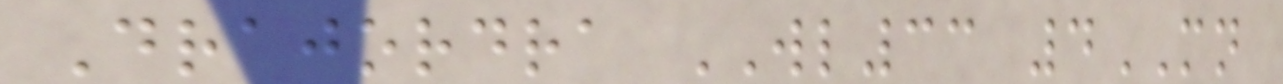Drajordra WL33 4MN
